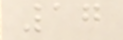17
